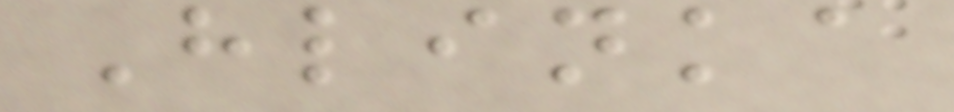Hlinka
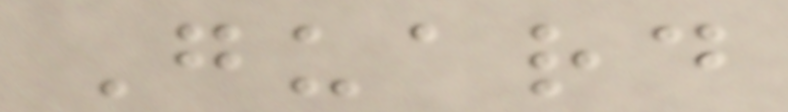Guard
